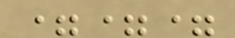===
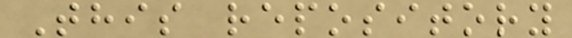This repository
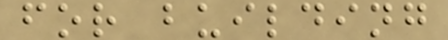for building
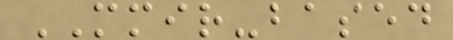MMIR-based
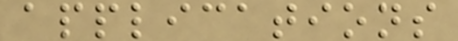applications
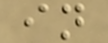in
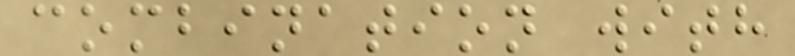combination with
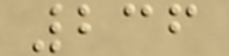236
